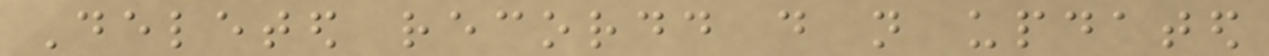Deleted recordd do not updated
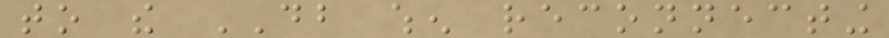to the DB when reconnecting
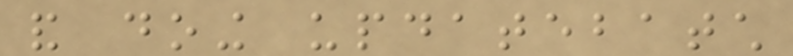and doing updatebatch
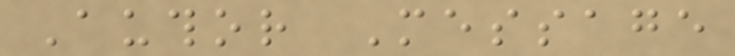Author Message
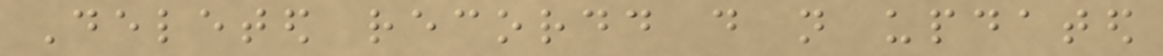Deleted recordd do not updated
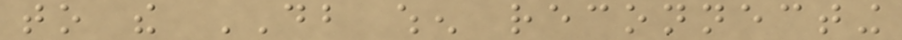to the DB when reconnecting
